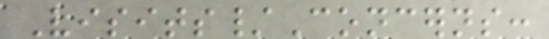Visits/Concerns:
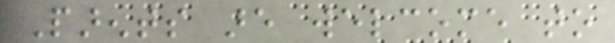Parents are welcome to
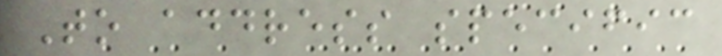To address specific
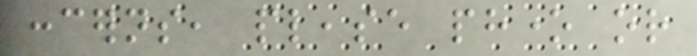concerns, please phone or
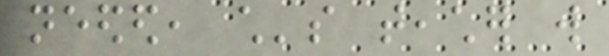needed, child's teacher will
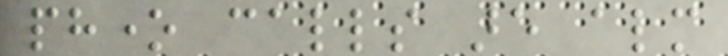phone calls are almost
